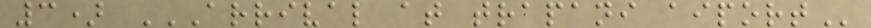3) ARRIVAL AT TRAPANI AIPORT
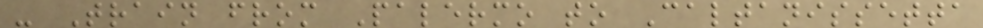- Train from Palermo to Caltanissetta
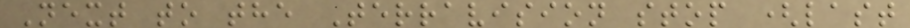Next to the Terravision stop (last
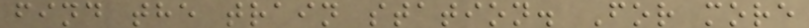find the train station. For more
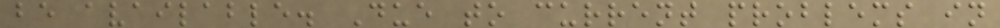be available. Due to current problems in
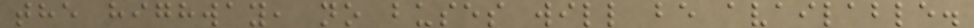the highway, no buses will be available.
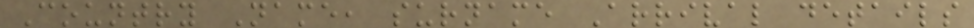Country Name, surname Arrival details
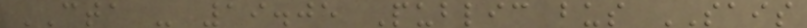CTA - 19.05 Public bus SAIS
